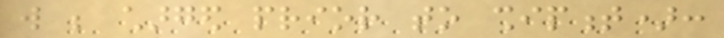will be charged prior to shipment):
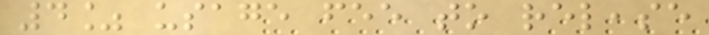4% usage fee to release
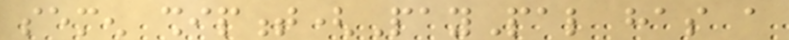semen shipment(PayPal has a
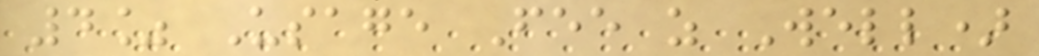4% Usage Fee as Well)
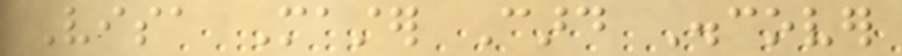Visa Master Card Discover
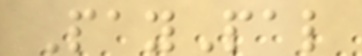PayPal
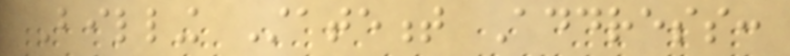Billing Statement Address:
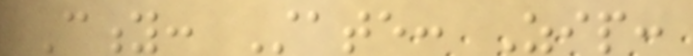City: State: Zip:
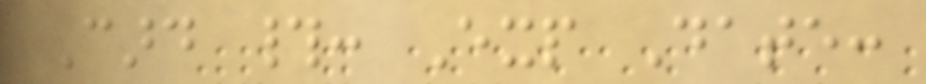Card #: Exp Date:
